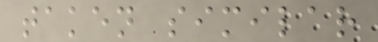taken similar
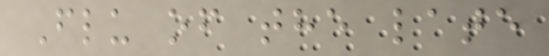Flu of the late
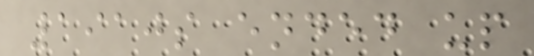1910s ended up
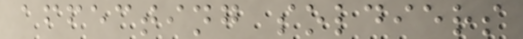affecting soldiers
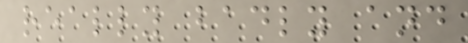really badly and
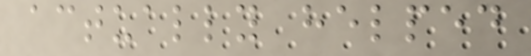actually helped
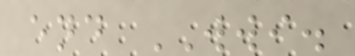end WWI.
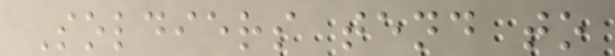Soldiers tend to
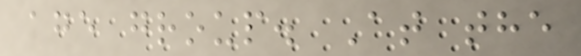age group. At the
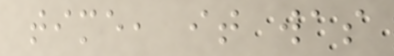time, it was
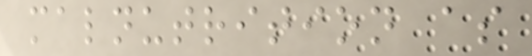malnutrition as
